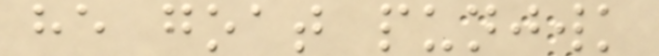he goat punjwk
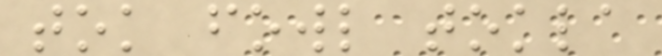tok fowl tokla
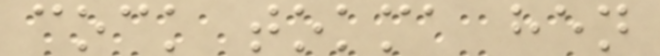cock tokma hen
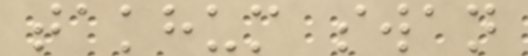takhum swan
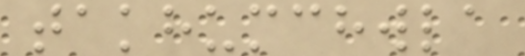takhumchwla
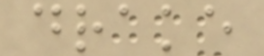drake
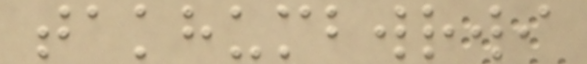takhumbwrwi
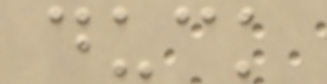duck
